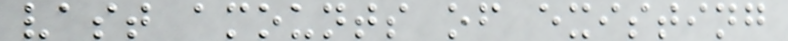vast amounts of existing
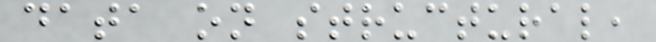data on structural,
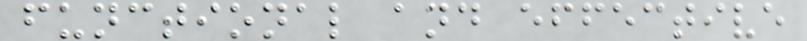functional and effective
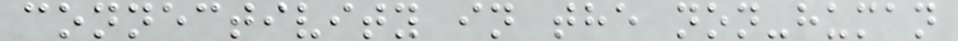connectivity in the non-human
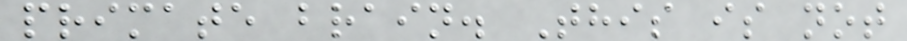primate brain. This is not
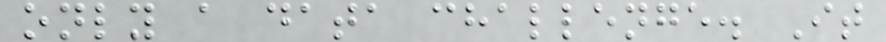only a data challenge. It
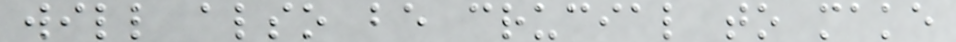will also be crucial to make
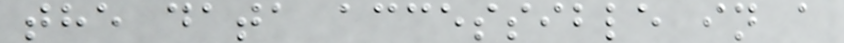the data accessible in a
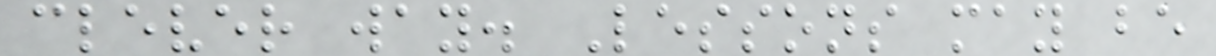clever way. Lessons may be
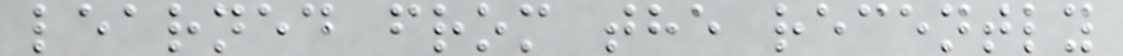learned from the recently
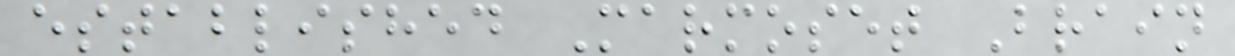established Marmoset Brain
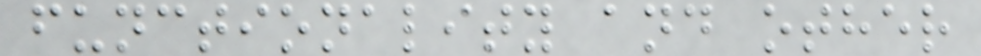functionality and other
